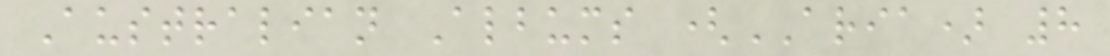Australian Albums (ARIA) 8
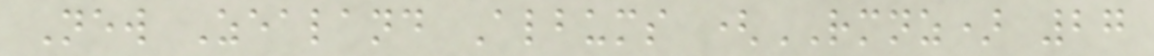New Zealand Albums (RMNZ) 27
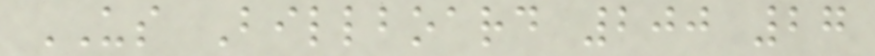US Billboard 200 27
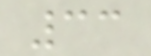33
